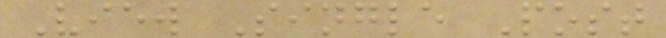View Single Post
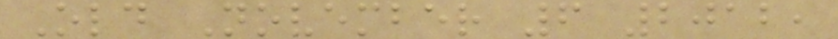Old November 6 2012,
